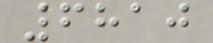6810
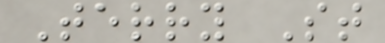Terry St
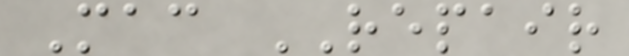Mac REPAIR
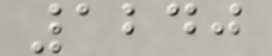1240
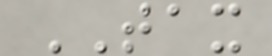TAX
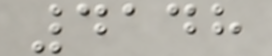4148
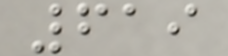619
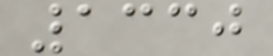1330
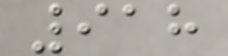918
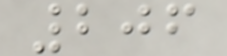206
